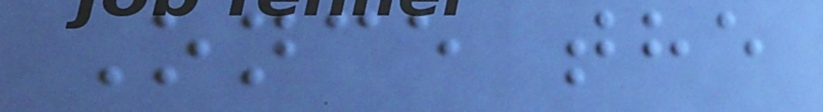Once the
